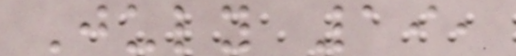July 19,
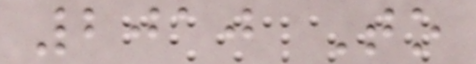2010 To
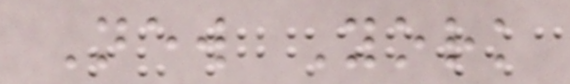New York
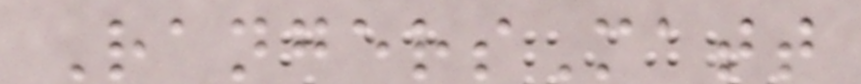RangersMatt
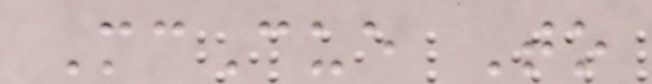McCue To
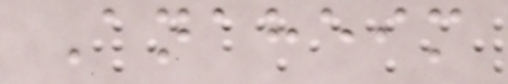Anaheim
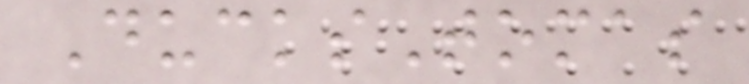DucksTomas
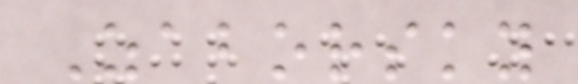Zaborsky
